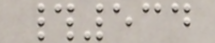#534
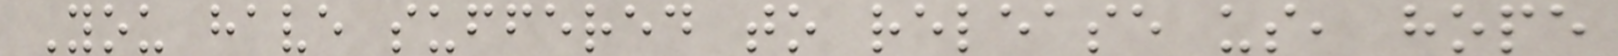You have suffered to release us, hope
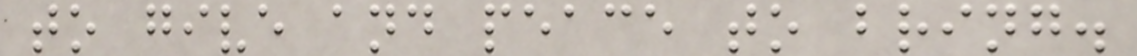to give and peace to bring.
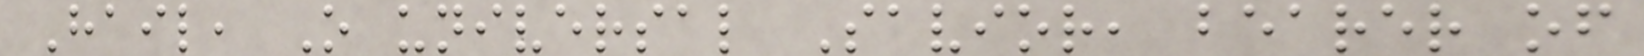Hail, O universal Savior, bearer of
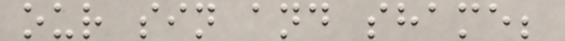our sin and shame;
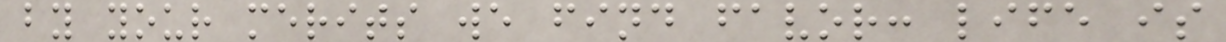by your merits we find favor: life is
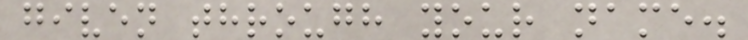given through your name.
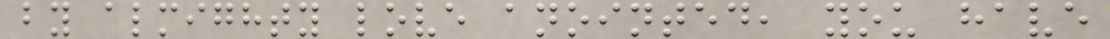by almighty love anointed, you have
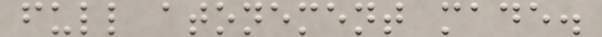full atonement made.
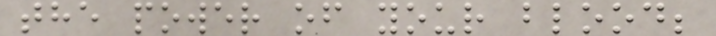the power of your blood;
